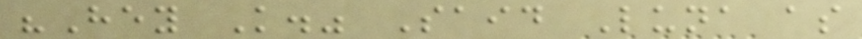"Hey K." Said Luna as
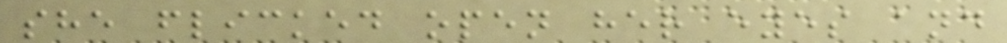she flicked open her eyes and
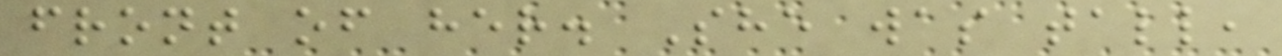front of her. She was tall,
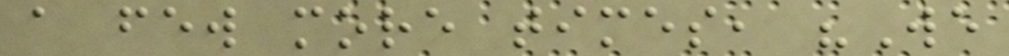a few more times, "We
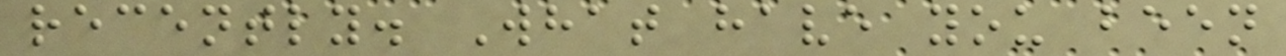recently. What have you been
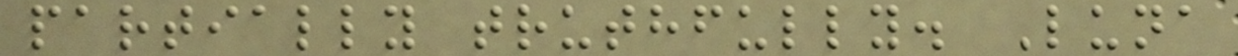partially truthfully. Luna
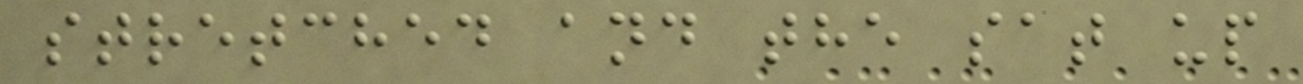stretched and the sat up
